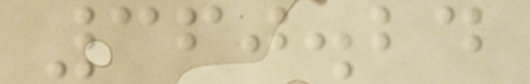360.24
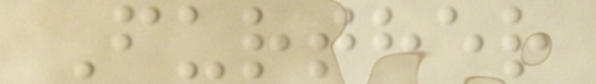Further
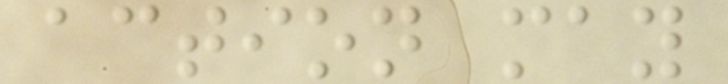action may
